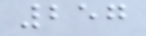257
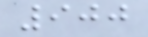900
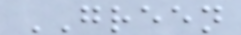GREEN
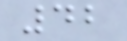42
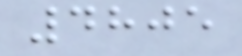4805
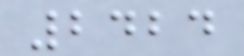2424
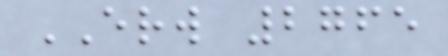ERW 2765
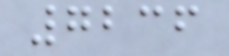7236
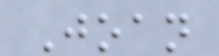Joan
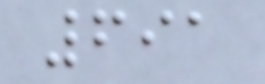691
